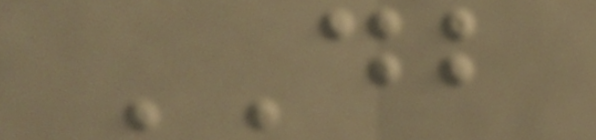DB
